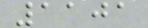1101
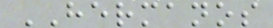HERMANOS
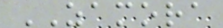ZAMORA
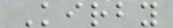Kirby
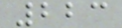223
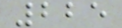225
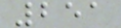251
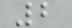2
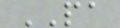PA
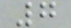7
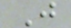J
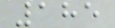185
